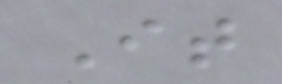It
